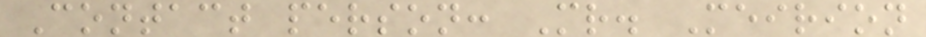Contact person: Mr. Meirion
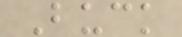Buck
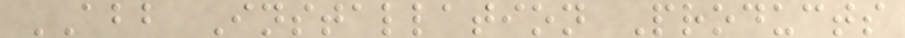ABB Installation Products
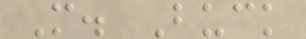M. Buck
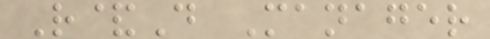R&D Manager
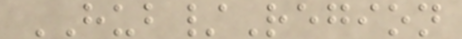HUB/Region
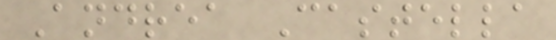Andrea Castella
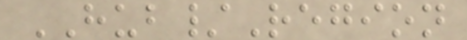HUB/Region
